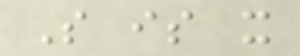So is it
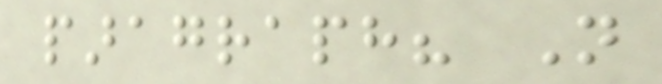paragraph? Not
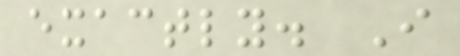exactly. I
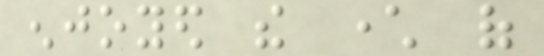enjoyed the character of
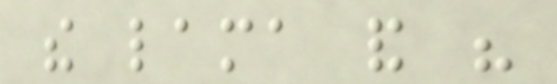the lama and his
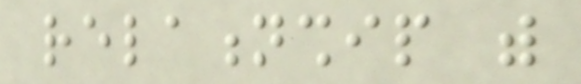relationship with
